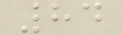84
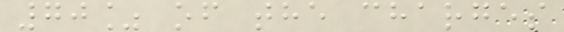70% of the charges
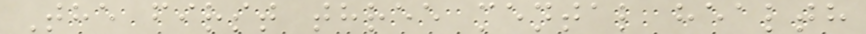The first three mental health
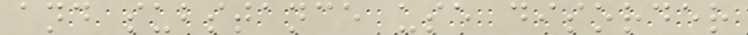and substance use disorder
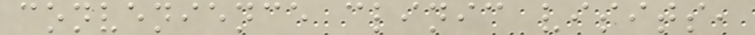convenience clinic visits,
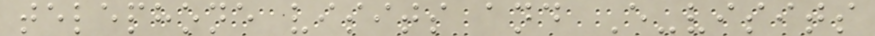telephone visits and E-visits
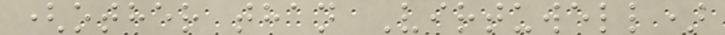(other than Virtuwell)
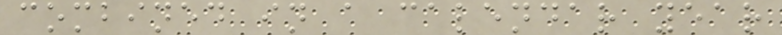combined in a calendar year
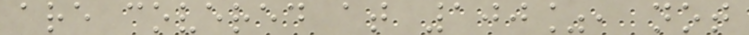are covered at 100%, not
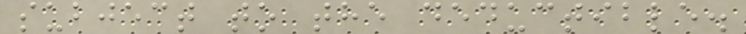subject to the deductible.
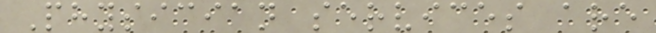Physician services are
